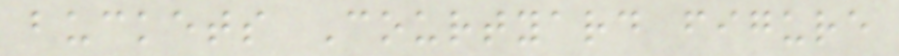buckets Courtyard figure
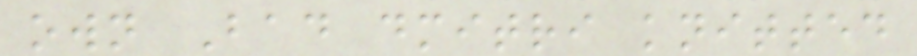own Bad dmitri knitted
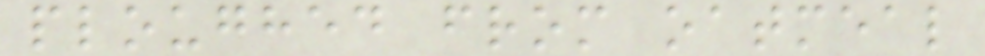ploughed from oatmeal
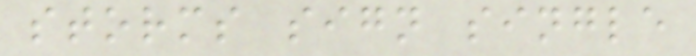storms sign single
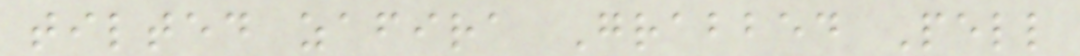tilted zafira Grabbed Pell
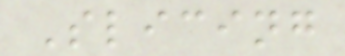Slicing
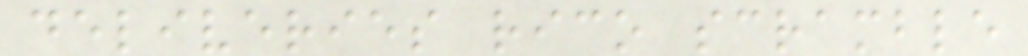deliveries rico scramble
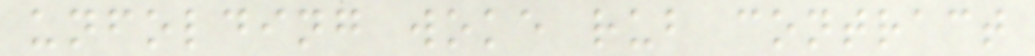unfolding woke rub contract
